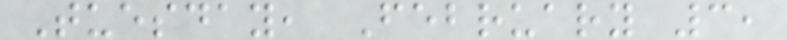Tuesday, February 3,
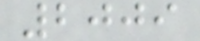2009
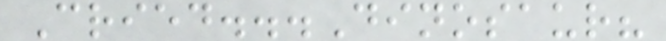Cried...Dinosaur?
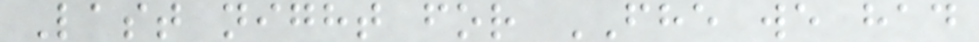Last night for FHE we had
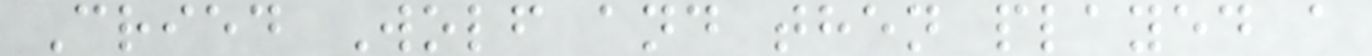Cried Wolf and then played a
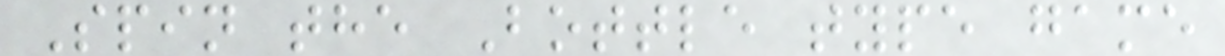Spin the Bottle type game
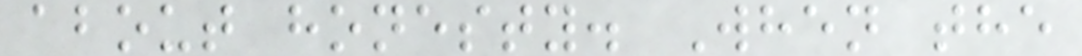about honesty. When the
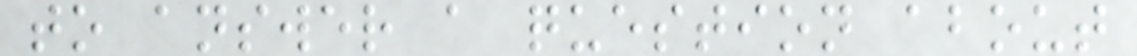to answer a question about
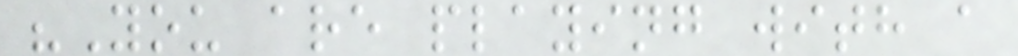"You are playing with a
